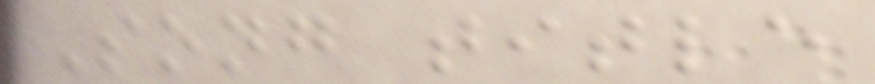Song title
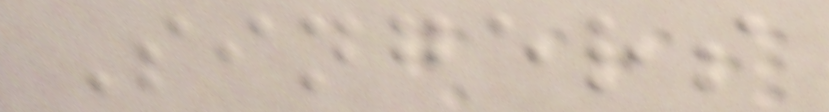Singers
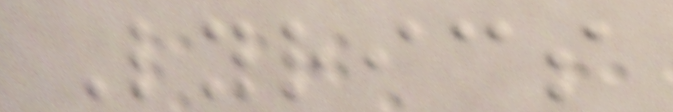Lyrics
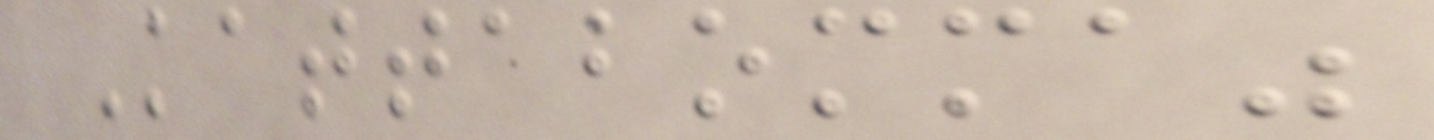Kattabomma"
